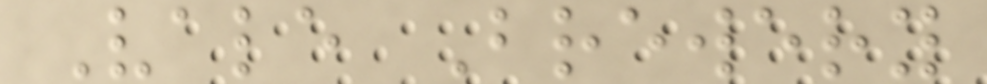Vale Brewery
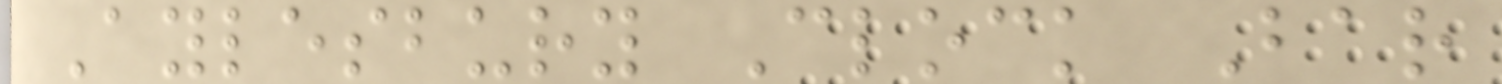Aylesbury Clock Bar
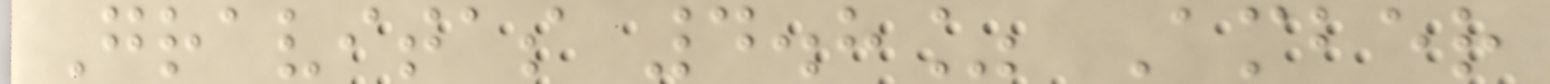Gravitas 4.8% Amber
